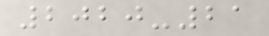2020-21
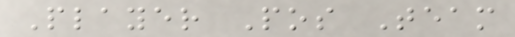Player Pos Team
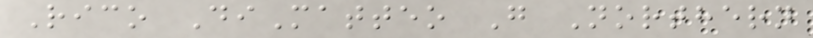Rico DiMatteo G Northern
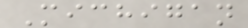Michigan
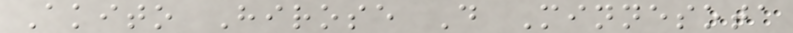Akito Hirose D Minnesota
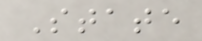State
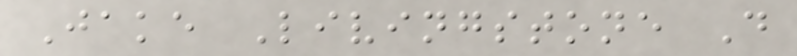Jake Livingstone D
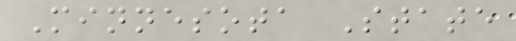Minnesota State
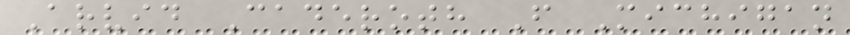Arvid Caderoth F Michigan
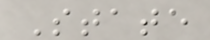State
